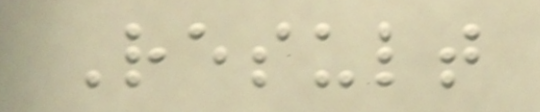Result
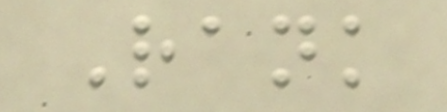Rank
